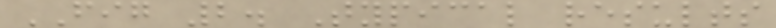FIG 2. Typical results
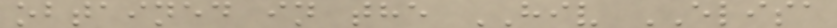obtained in the HIV ELISA
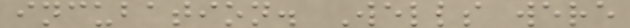incubation. Wells were
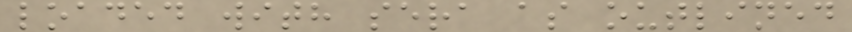loaded with sera as outlined
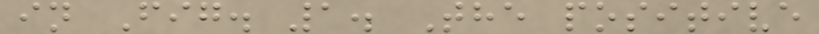in Fig. 1. The positive
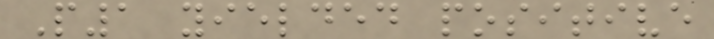P1 yielded positive
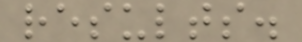results.
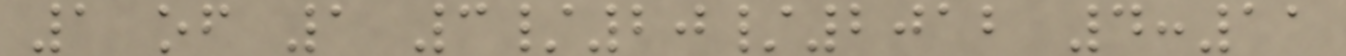1 of 1 3/20/2012 4:11
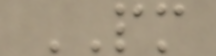PM
